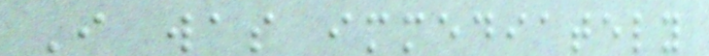I was immediately
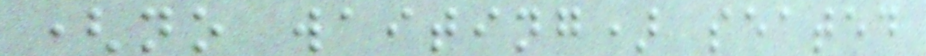(no waiting) seated
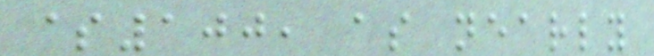$100, as nearly
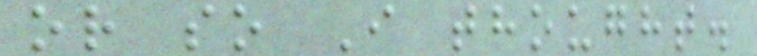or so I thought.
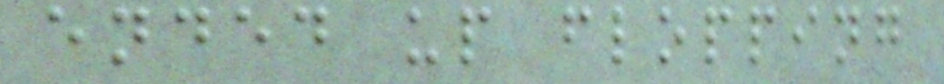ended up flopping
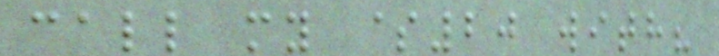call my $20 with?
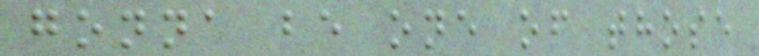gonna be one of those
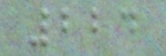224
